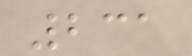231
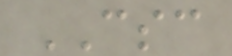CSC
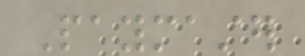Paymaster
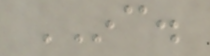INC.
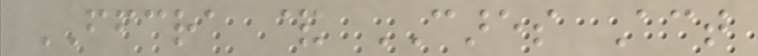FFCRA & CARES Act
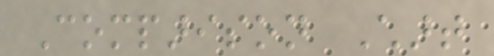Comparison Chart
